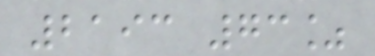2193 73%
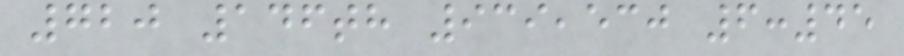720 146th 939,530 6:45
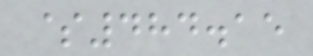$484.15
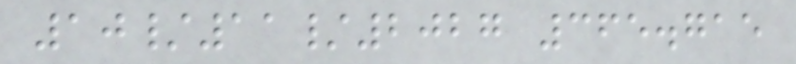10/11/2027 365.715
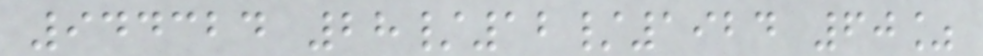944324 28/12/1924 60%
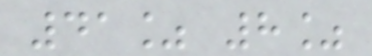41% 8%
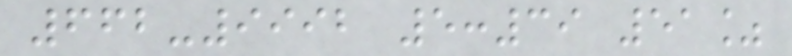662-9992 5:39 51%
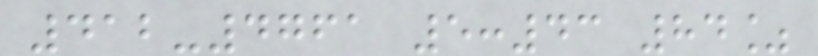412-4761 5:43 84%
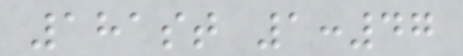181st 1:47
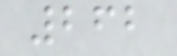262
